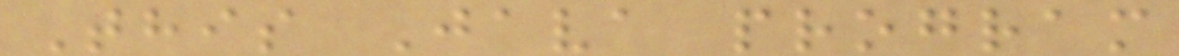This Java program
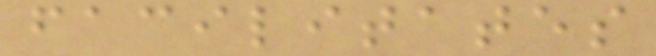facilitates
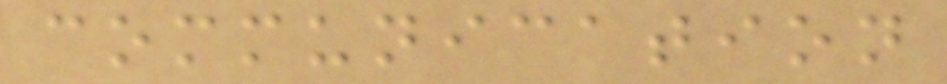communication
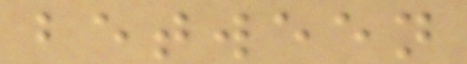between
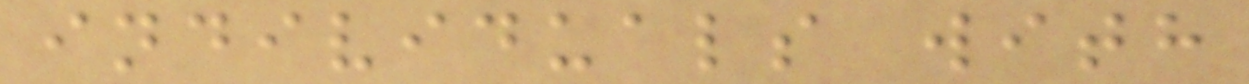individuals with
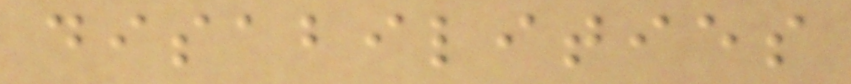disabilities
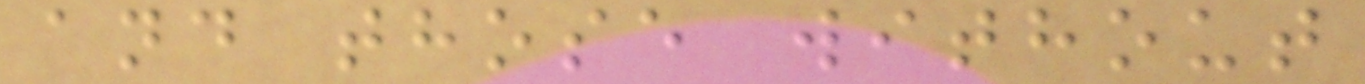and those without
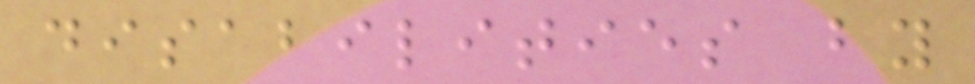disabilities by
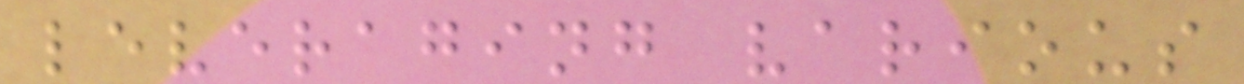leveraging various
